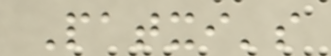Patxi's
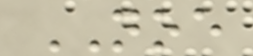NOE
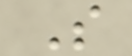S
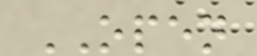OPEN
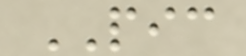PIC
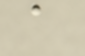a
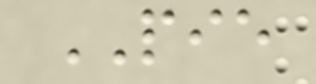PIE
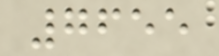7655
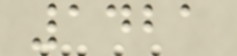1421
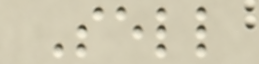Sell
